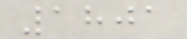1801
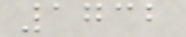1732
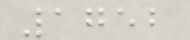1752
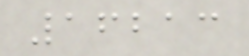16213
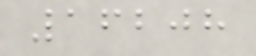16208
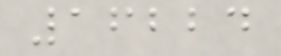16224
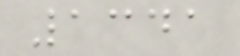1341
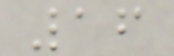16
